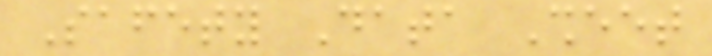Safety Data Sheet
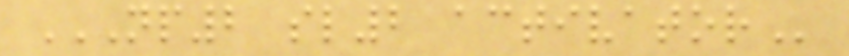NP2 SL2 ACTIVATOR
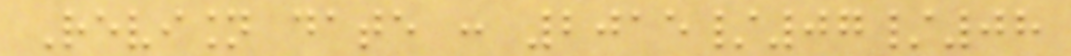Revision date : 2015/07/08
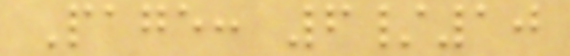Page: 6/10
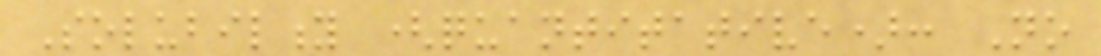Solubility (quantitative): No
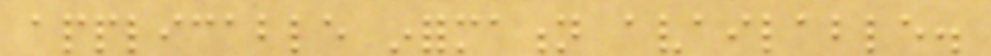applicable information available.
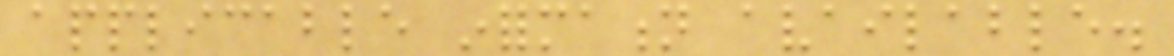applicable information available.
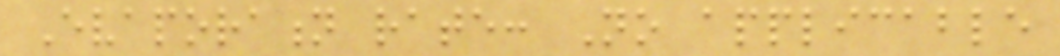Evaporation rate: No applicable
